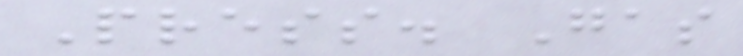Press. Gas
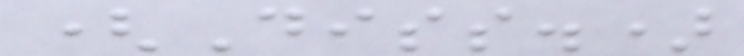(Diss.)
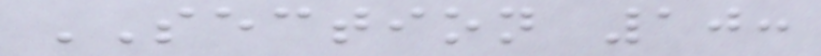SECTION 10:
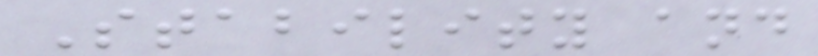Stability and
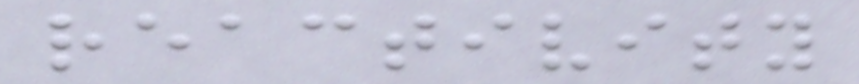reactivity
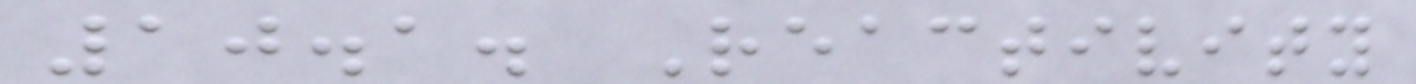10.1. Reactivity
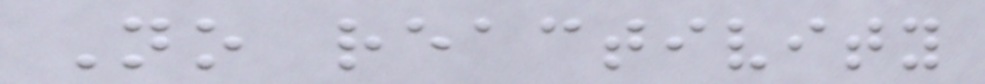No reactivity
